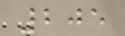205
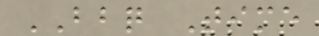BBQ Time
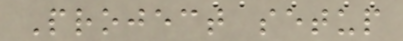Project setup
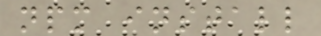npm install
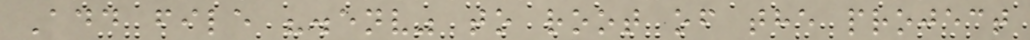Add file ".env" to root of the project
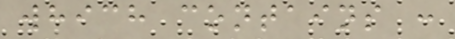which contains :
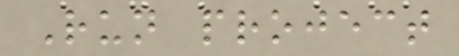Run project
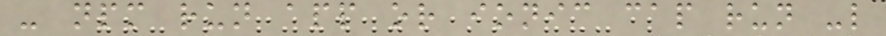- npm run app or ionic cap run -l
